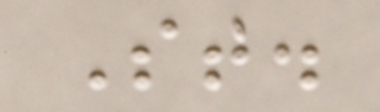St.
